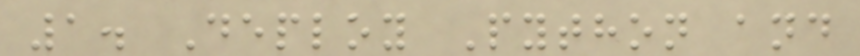1. Deploy Python and
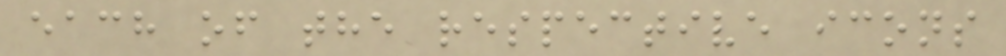each of the respective icons
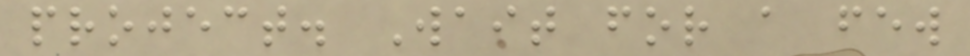project. Wait for a few
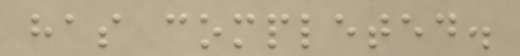has completed.
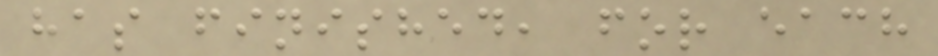has finished, for each
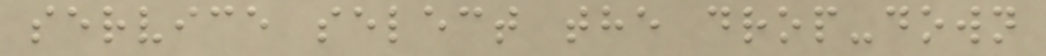service select the drop-down
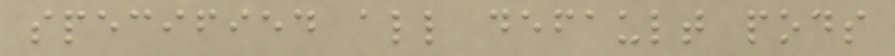specified all default pods
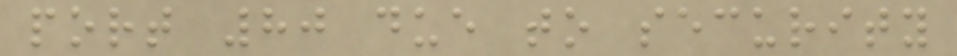port 80 due to security
